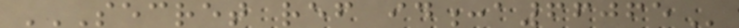SECRET REF ID:A66065
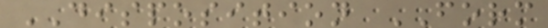DISPOSITION FORM
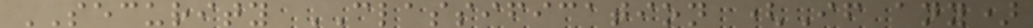SECURITY CLASSIFICATION (If any)
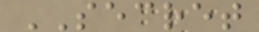SECRET
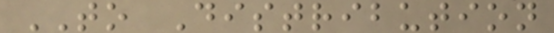TO Distribution
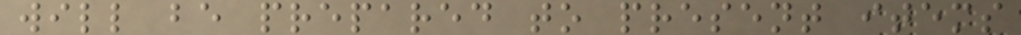will be prepared to present items
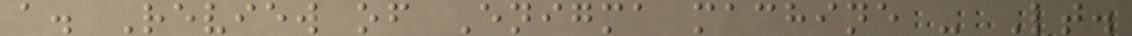a. Review of Enigma machine - Lt.
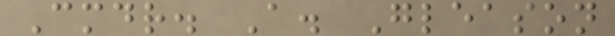Cmdr. A. Gleason
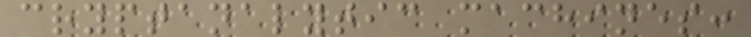cryptanalytic machines:
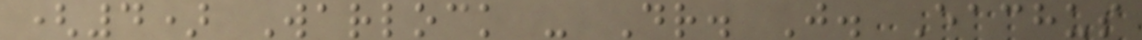(4) Warlock - Dr. J. Eachus
